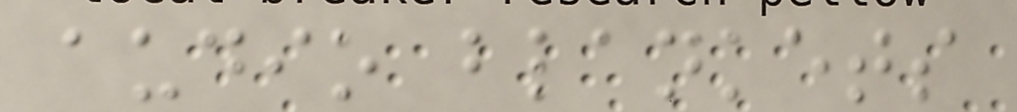audio blankets
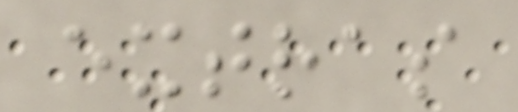extras
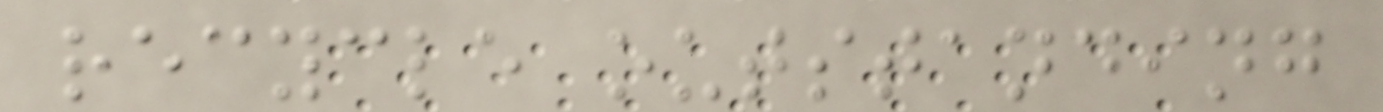recycle outstanding
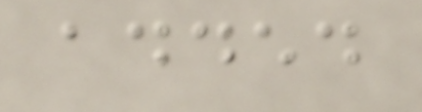added
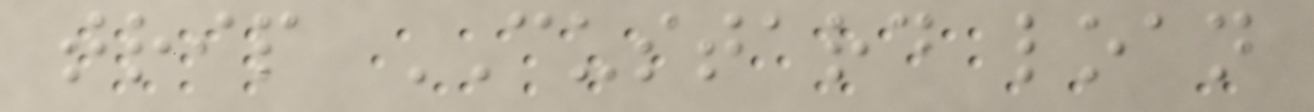trip CUSTARD loan
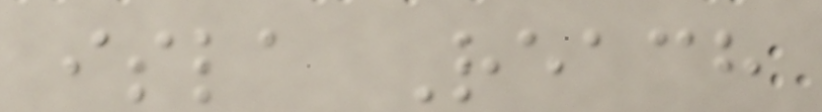isla Reach
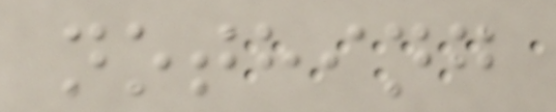nothing
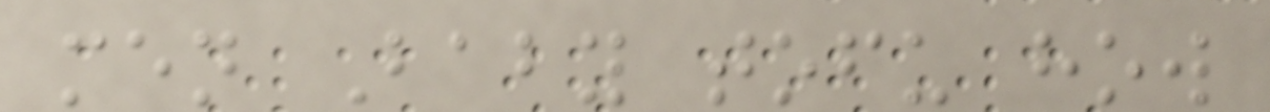men Baby tofu how
